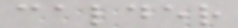calder
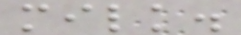milk.
